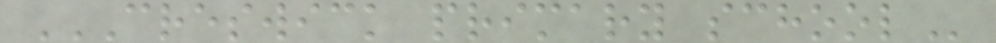CRESWICK PRIMARY SCHOOL
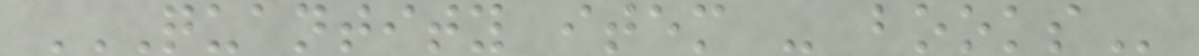QUANTITY ITEM - BOOKS
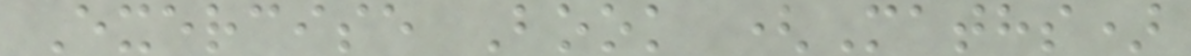Exercise Book (Maths)
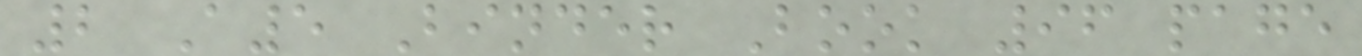2 A5 Binder Book 96 page
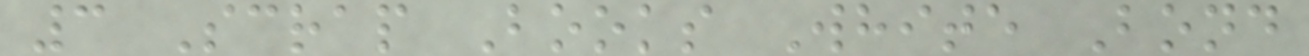3 Scrap Books White Bond
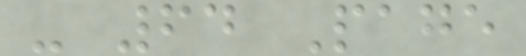- 64 Page
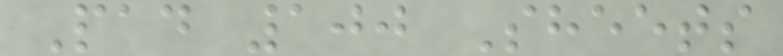Pad 100 Sheets
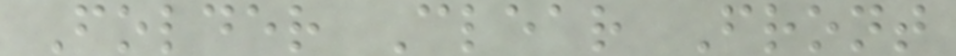Folder Clear Front
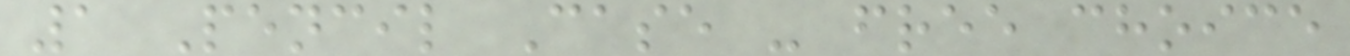1 Pencil Case - free choice
